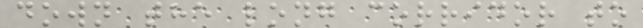down the long corridor to
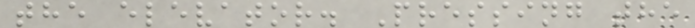the elevator. Pressing the
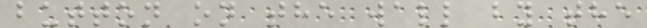button on the wall by the
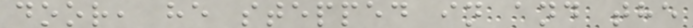door, he stepped in and the
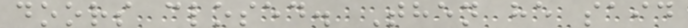doors closed. Then he said
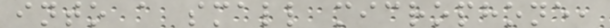into a small microphone,
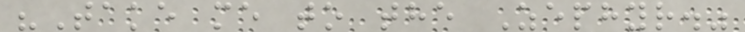"Take me to the Zephyr."
